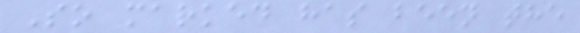So marked has been the
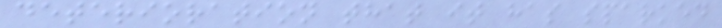deterioration that it has sparked
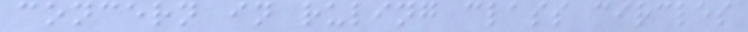concern in ruling class circles
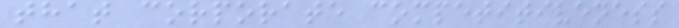that corporate competitiveness
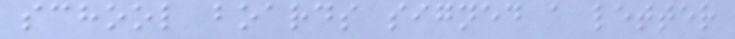school boards signed a letter
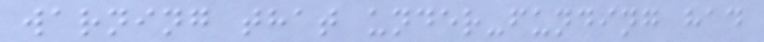warning that under-funding had
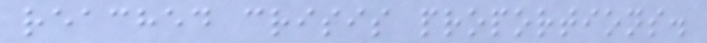reached crisis proportions.
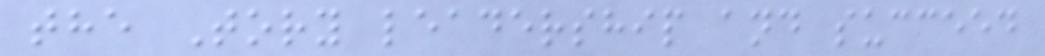the Tory leadership and succeed
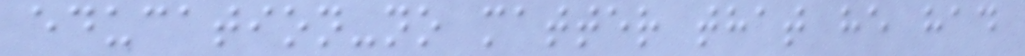education-no matter that he had
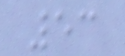53
